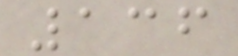136
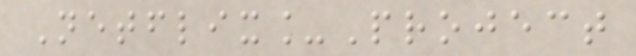Netflix_Project
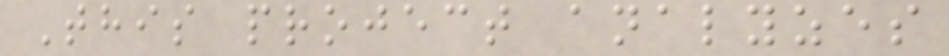This project analyzes
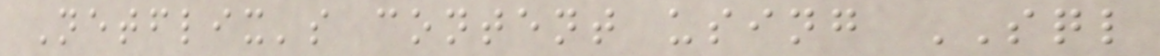Netflix's content using SQL
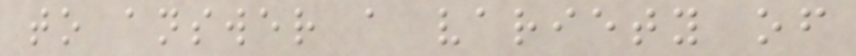to answer a variety of
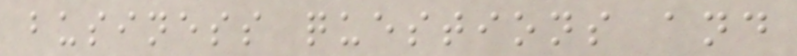business questions and
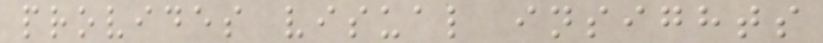provides visual insights
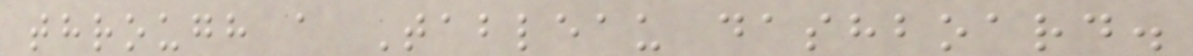through a Tableau dashboard.
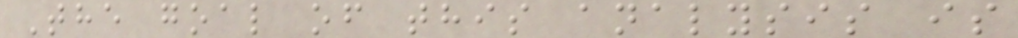The goal of this analysis is
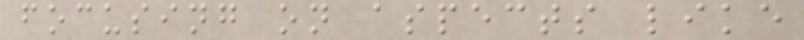focusing on aspects like
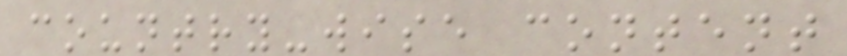country-wise content
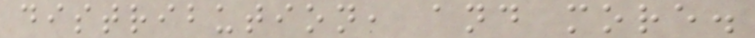distribution, and more.
